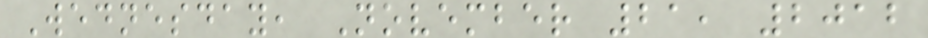Wednesday, November 21, 2012
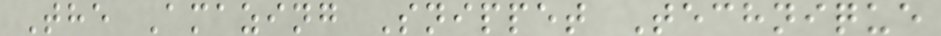The Amazing Snippet Technique
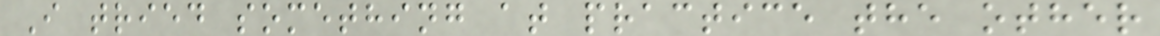I tried something at practice the other
